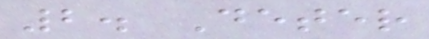2. Deter
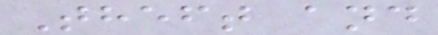Theft and
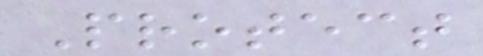Protect
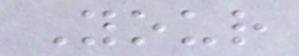Your
